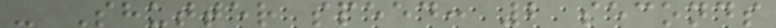- Shutter speed: 2 seconds
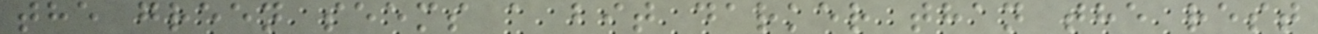the green seems a bit darker than the rest
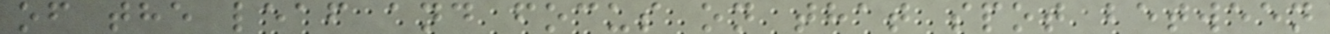of the leaf and focus on that spot between
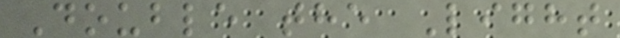Double the Light
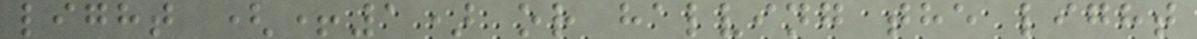light (+1) or halving the light
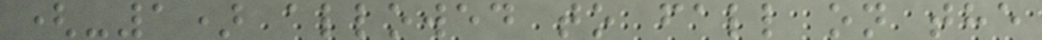(-1) allowed to fall on the
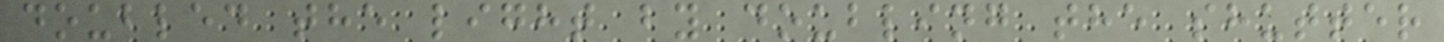doubled the light by doubling the shutter
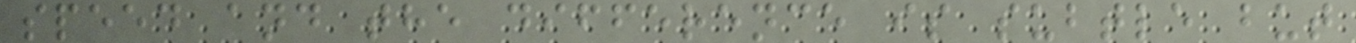speed and the difference is subtle but
